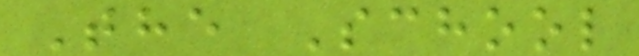The School
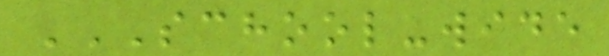SCHOOL-WIDE
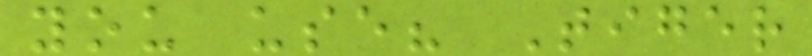you use? Tiger
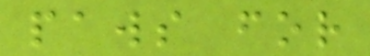paws for
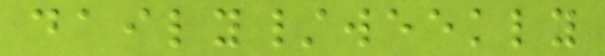daily/weekly
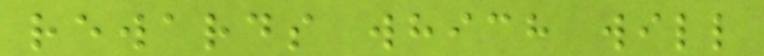rewards which will
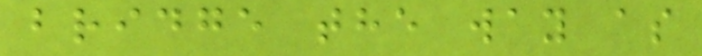bridge the way as
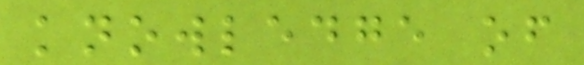knowledge of
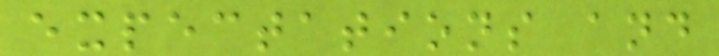expectations and
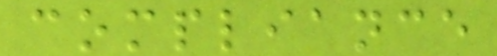compliance
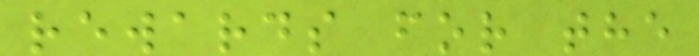rewards for the
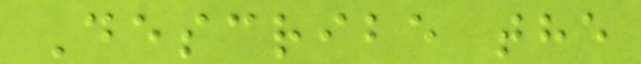Describe the
